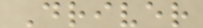Driver
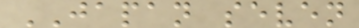JAPAN seven
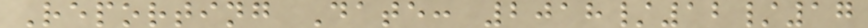Reporting Date: 2018/12/17
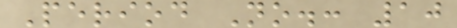Period No.: 10
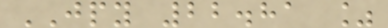JPY 22.81 %
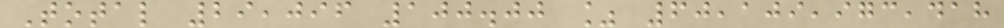Total 29,096 100.00 % 60,109,973,418
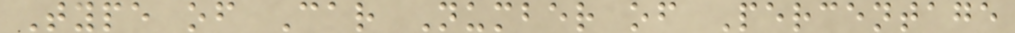Type of Car Number of Percentage
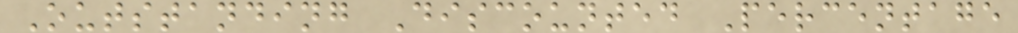Outstanding Discounted Percentage
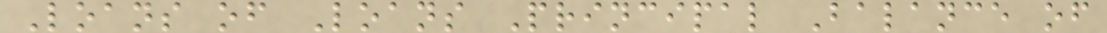Loans of Loans Principal Balance of
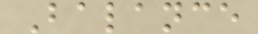Balance
